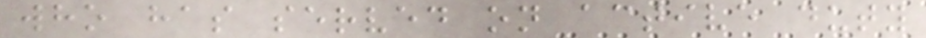who has served on active duty
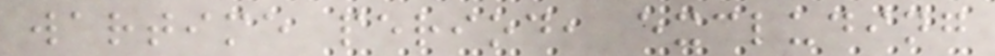wartime period, excluding
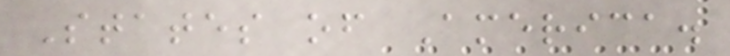States of America.
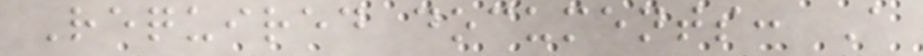Required documents: A
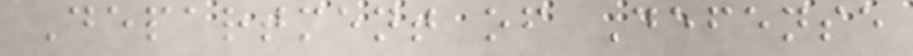Department of Defense
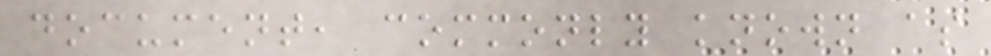document, commonly known as
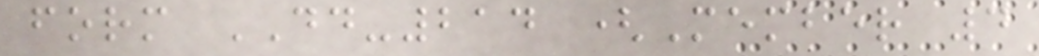form DD-214 (Member 4
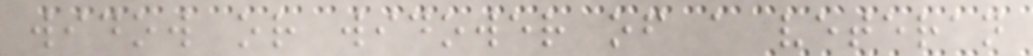widow or widower of a veteran
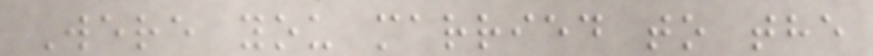Were you married to the
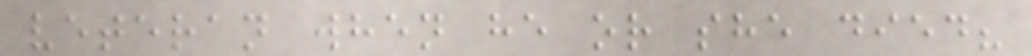veteran when he or she died?
